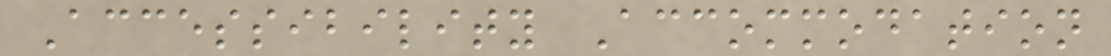Accessibility Accommodation
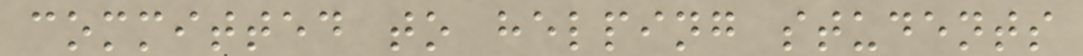committed to helping students
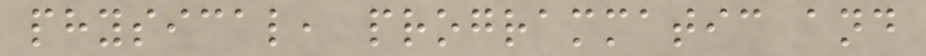physical, programmatic and
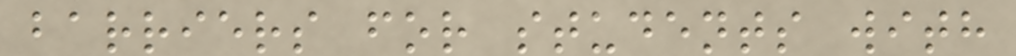barriers for students with
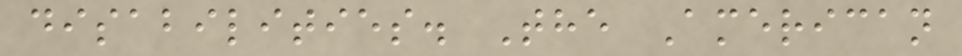disabilities. The American
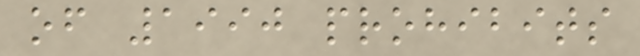of 1990 prohibits
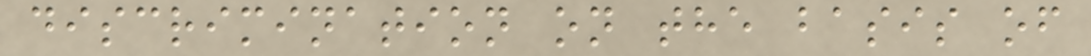discrimination on the basis of
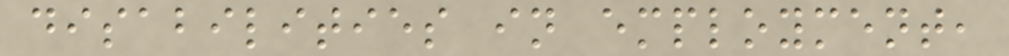disabilities in employment,
